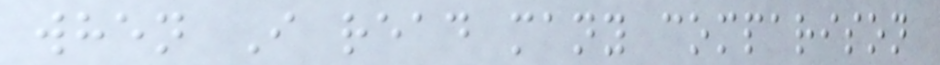when I read many comparison
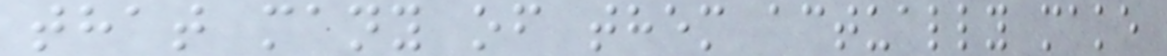that many of them actually make
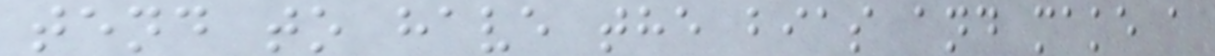tend to have the bias and make a
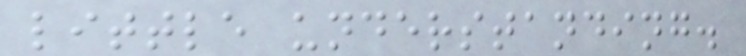little understanding.
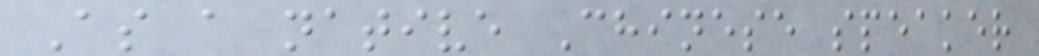As a native Chinese speaker
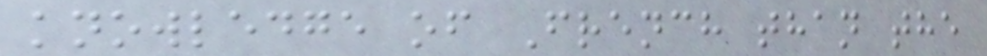knowledge of French than the
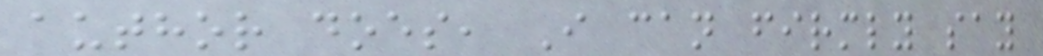author does, I can firmly say
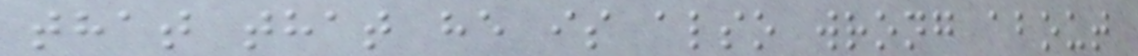that that he is also wrong about
